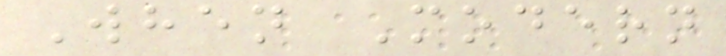When Modern
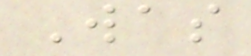Was
